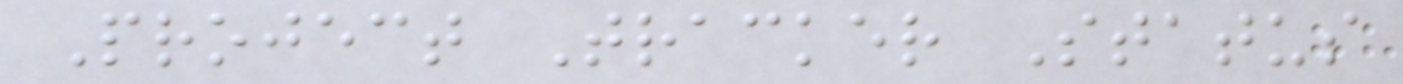Project Tracker Status
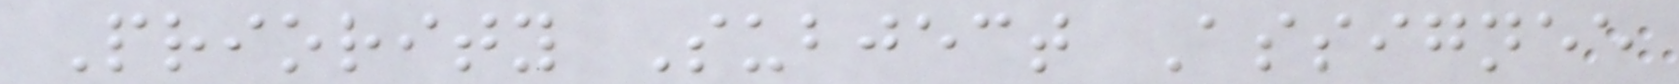Priority Subject Assignee
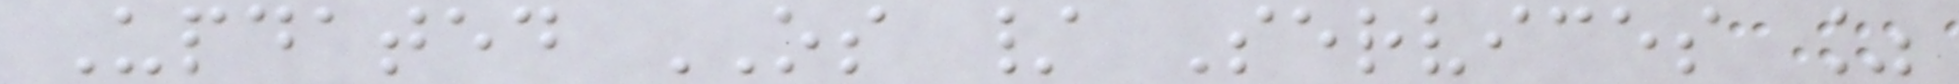Updated OS / Services %
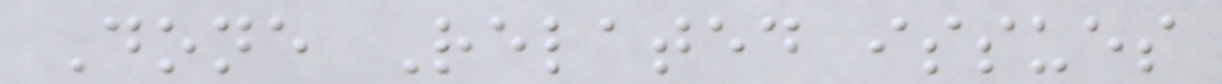Done Related issues
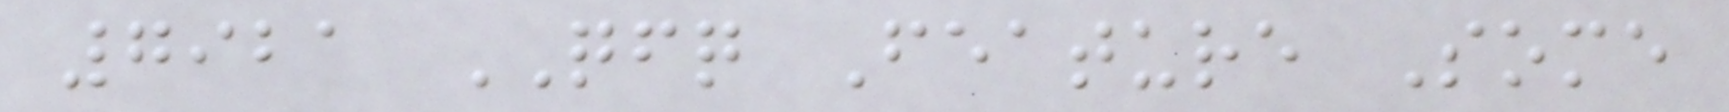7921 QFQ Feature Some
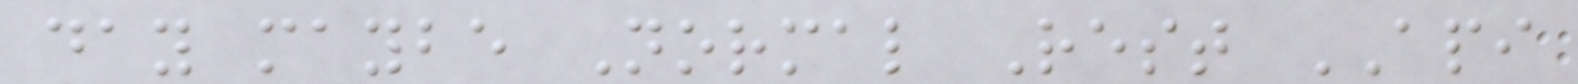day maybe Normal Rest API
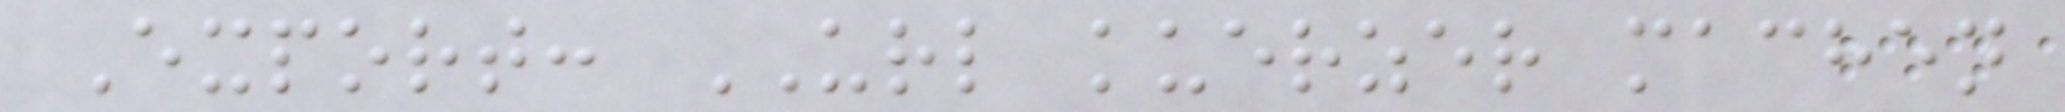Export: URL kuerzer machen
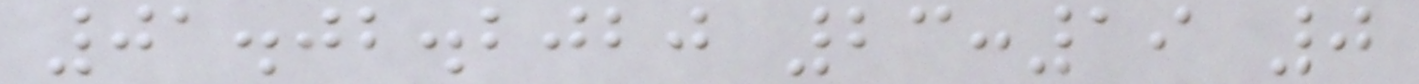01.02.2020 23:19 0
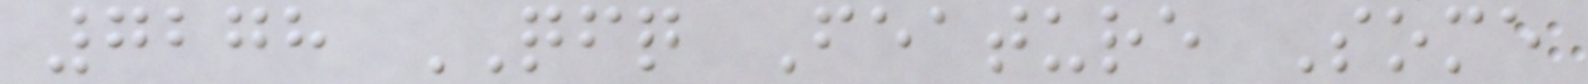7278 QFQ Feature Some
